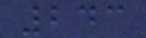243
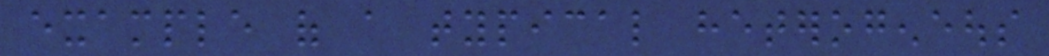example of a typical heterogeneous
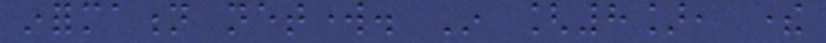information network. In [8], there
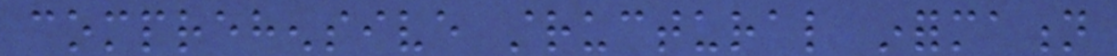comprehensive structural information
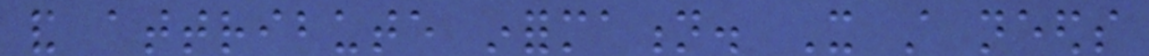and attribute information. It still needs
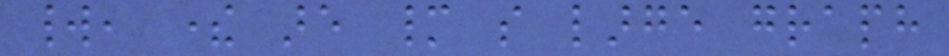world, there are many so large graph
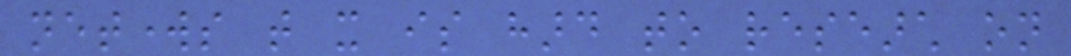networks that it is hard to research on
